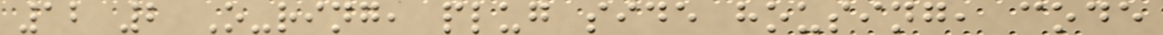12 2 O-ring, plug side housing, code
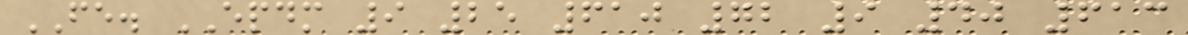FE. EPDM 9 25 610 72 9 40 613
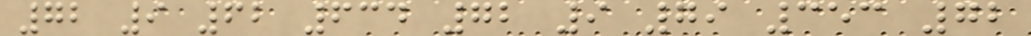72 9 62 634 72 9 79 353 72
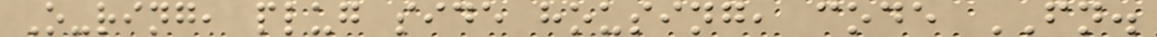O-ring, plug side housing, code FN.
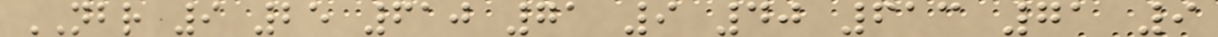NBR 9 25 610 71 9 40 613 71 9
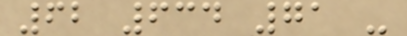62 634 71 -
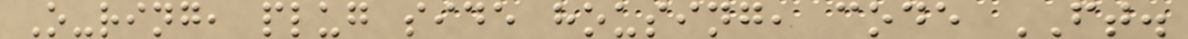O-ring, plug side housing, code FT.
